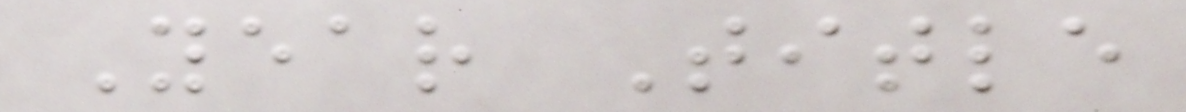Year Title
